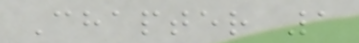Chapter 1
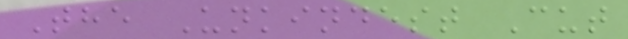The Unkindest Cut
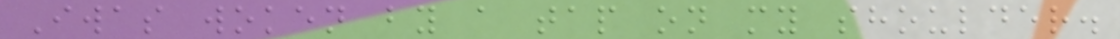Iwas woken by a tap on my shoulder.
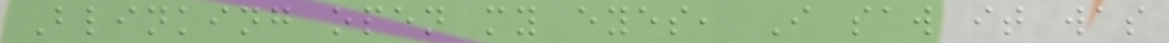Blinking open my eyes, I saw it was
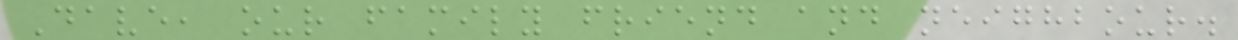Dave, our family friend and neighbour.
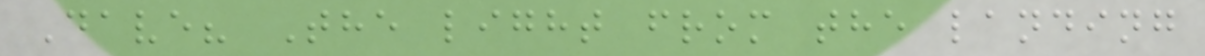Dave? The light from the landing
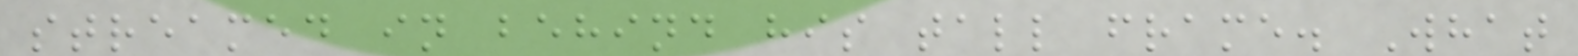streamed in behind his tall frame. What
